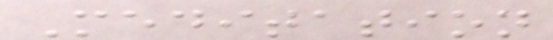Meditation
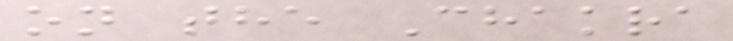on the Chakra
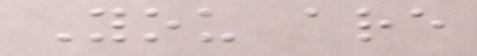You are
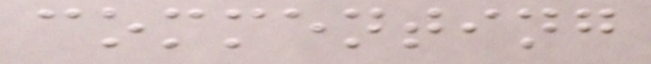commenting
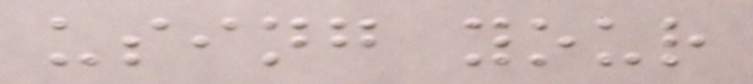using your
